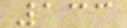133
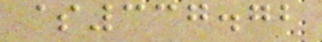$337.72
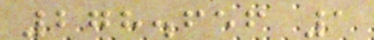278.656 1
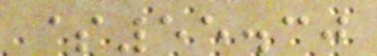$55.30
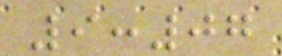9:07
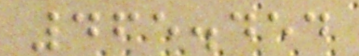465.454
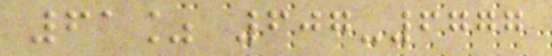61% 607-6777
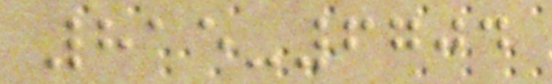815-6704
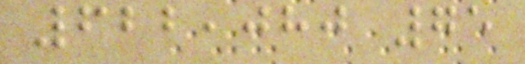622,080 75
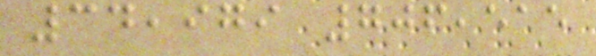34,979 706,515
